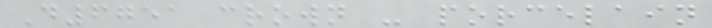D6751 crown - porcelain
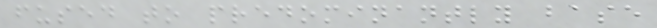fused to predominantly base
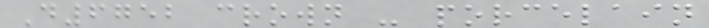D6752 crown - porcelain
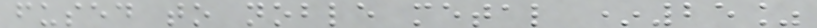fused to noble metal *25%
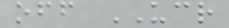off UCR
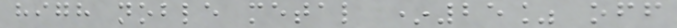high noble metal *25% off
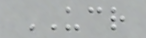UCR
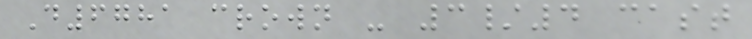D6781 crown - 3/4 cast
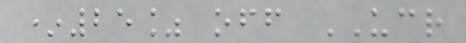*25% off UCR
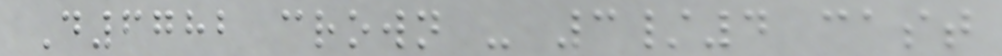D6782 crown - 3/4 cast
